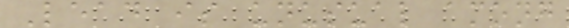Lead is unusual among
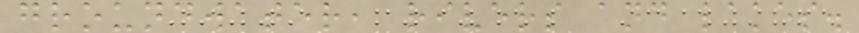groundwater, rivers and lakes.
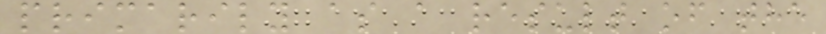primarily as a result of the
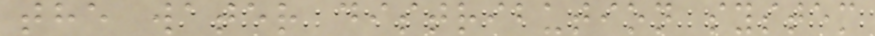the water distribution system
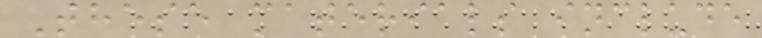These materials include
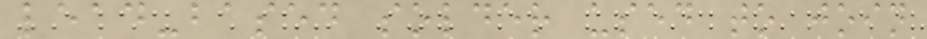lead-based solder used to join
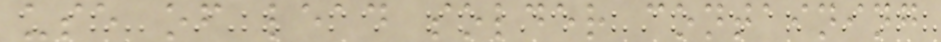use of lead solder containing
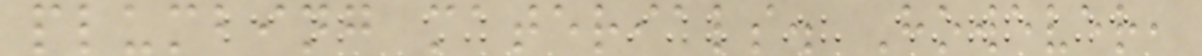plumbing materials. However,
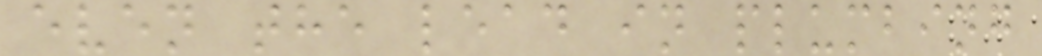even the lead in plumbing
